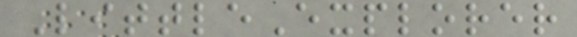LittleExplorer
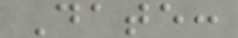Date:
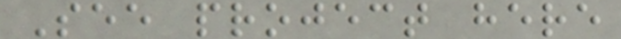See project here
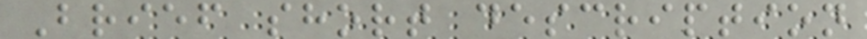Brief short description
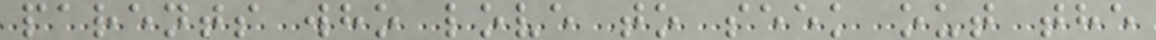parents who love to seek out the
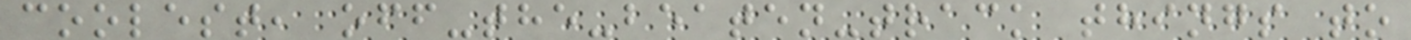coolest, off-the-beaten-track things to
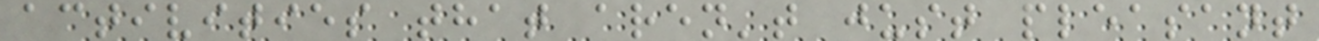activities that aren't just pleasant
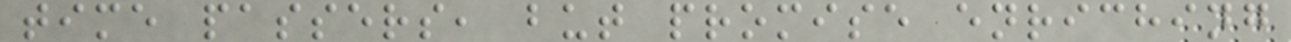time passers, but promise enriching
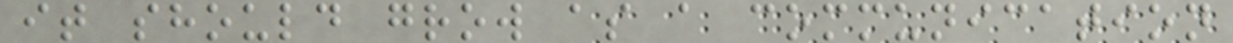it should grow as a communication
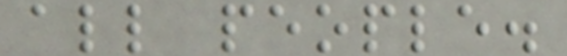all people.
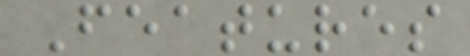Features
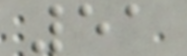51
